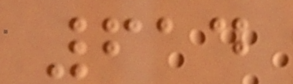614
